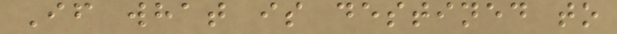If what is destined to
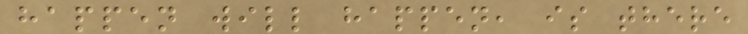happen will happen, is there
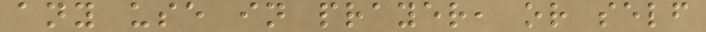any use in prayer, or self
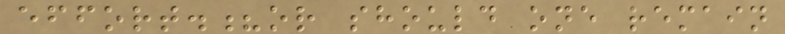effort.?or should one remain
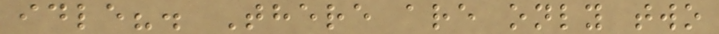idle?. There are only two
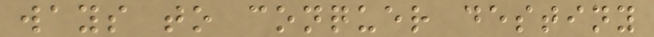ways to conquer destiny
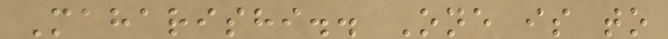Maharishi.. One is to
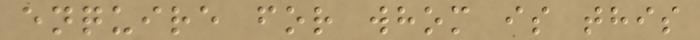enquire for whom is this
